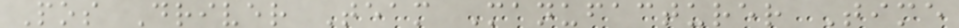Pos Driver Team Manufacturer Time
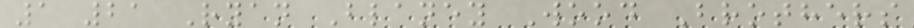1 21 Ryan Blaney Wood Brothers
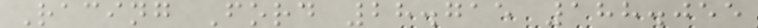Racing Ford 28.715 188.055
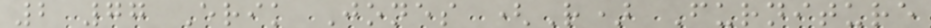2 77 Erik Jones (R) Furniture
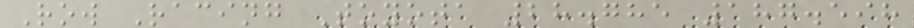Row Racing Toyota 28.785 187.598
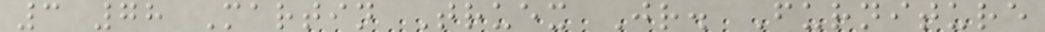3 78 Martin Truex Jr. Furniture
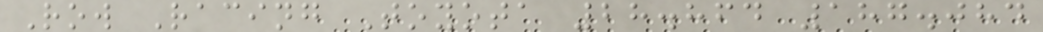Row Racing Toyota 28.864 187.084
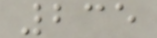235
